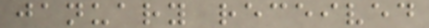january received
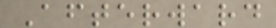Afterward
